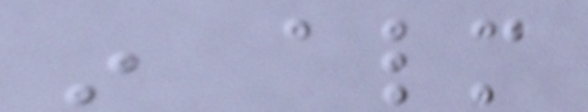in almost
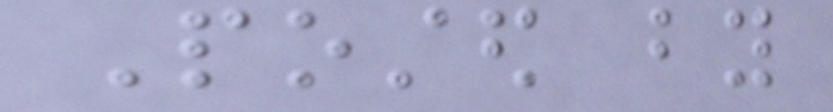Posted by
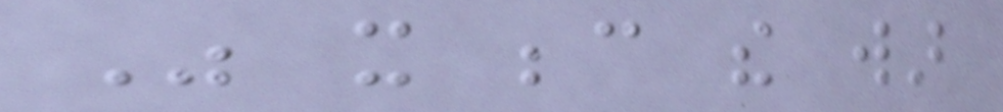Was it because the war
